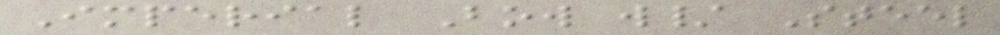Imperial Bow w/ Steel
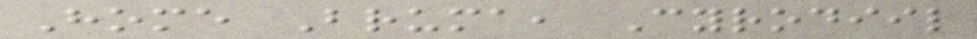Home Bruma, Cyrodiil
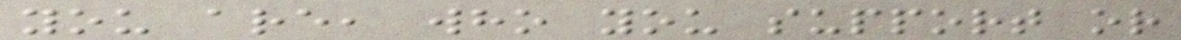you are, who you support or
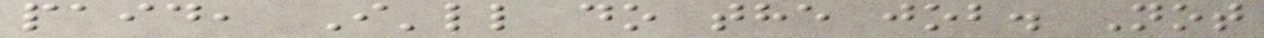paid, I'll do the job. Not
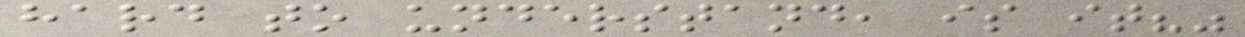hard to understand, is it?"
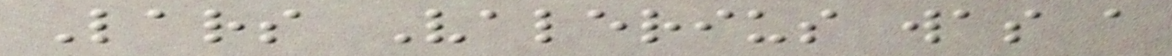Lars Valerius was a
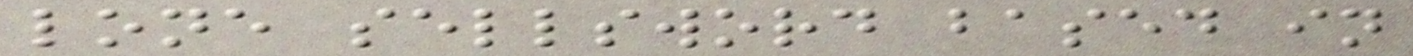lone sellsword based in
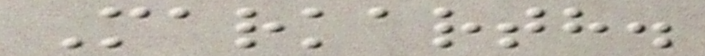Markarth.
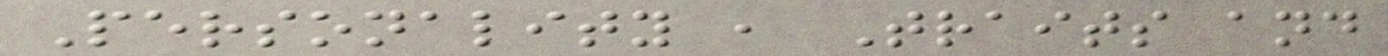Personality , Traits and
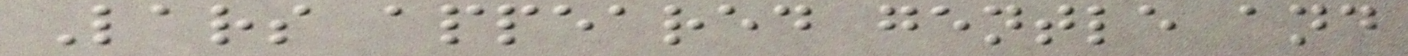Lars appeared gentle and
